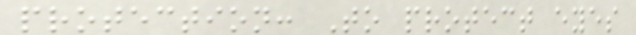protection: To protect eyes
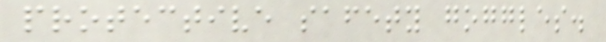protective safety goggles.
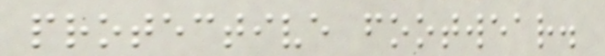protective footwear.
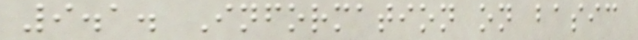9.1. Information on basic
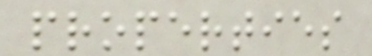properties
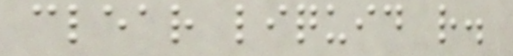clear liquid r.
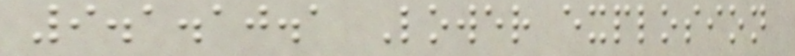9.1.10.1 Lower explosion
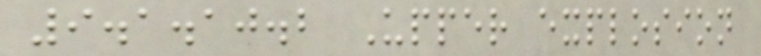9.1.10.2 Upper explosion
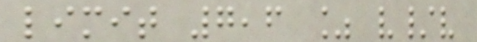limit 7,6 % v/v
